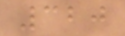320
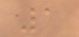1
